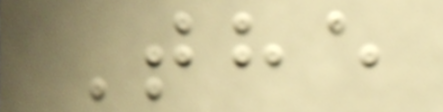The
